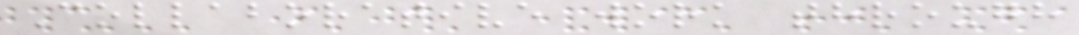Collaborative work through
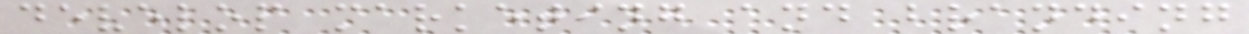develop marketing and branding
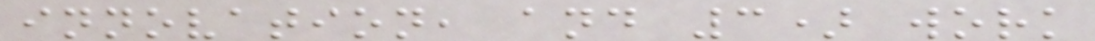innovation, and 3) work
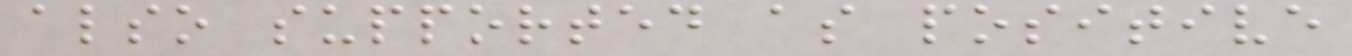also supported as positive
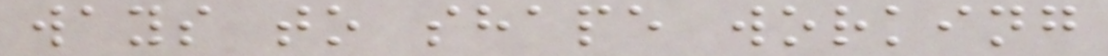ways to shape working
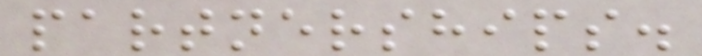partnerships.
